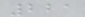221
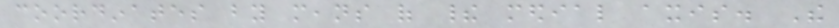coordinates by means of their medial axis. The
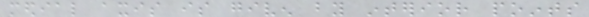medial axis is given by interior points
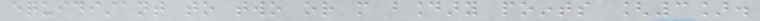equidistant to two or more boundary points [3].
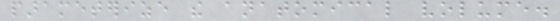parameterize the anatomical volume.
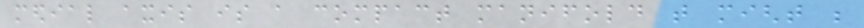medial axis is a compact manifold that might be
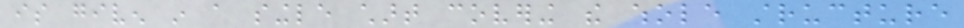is given in a single chart covering the whole structure
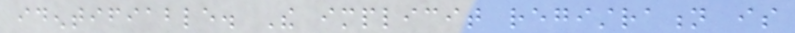identifiable. The implicit registration is
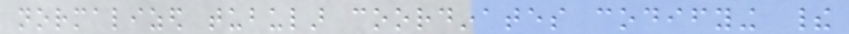normalized tubular coordinates codifying their
